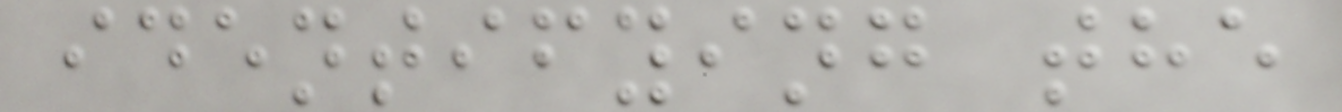identifying the
